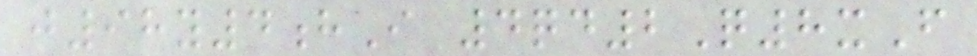j98y4hI 4qd2Q8xF
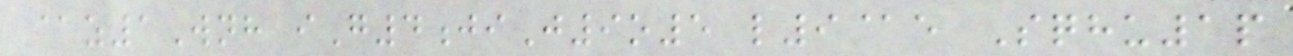@z1Wnh iG4jiJ9o5 l9@e Sqhu1p
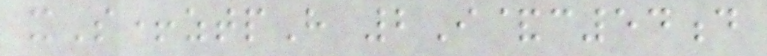xS+ztpH 2I&c54d
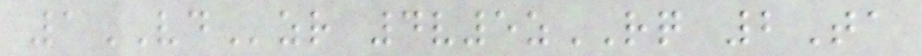1VDzr 4v5zRQ 2Ta
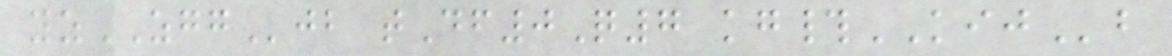yzZGGjb tDf0Q7 kg#KIJb
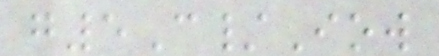g5C/Iow
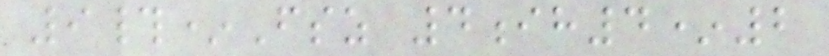9#*Fsz 4ih4*2
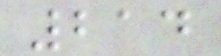214
